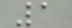1
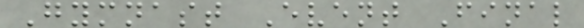Gymnast Event Final
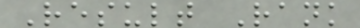Result Rank
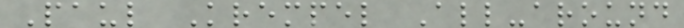Paul Krempel All-around
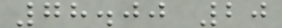78.00 20
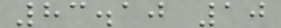83.10 10
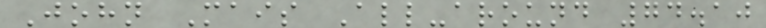John Mais All-around 74.10
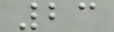23
